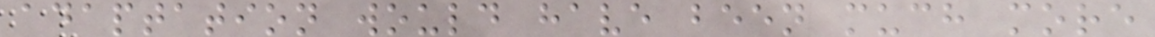adaptation would have been much more
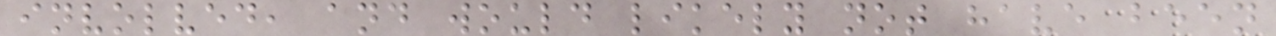involved, and would likely not have been
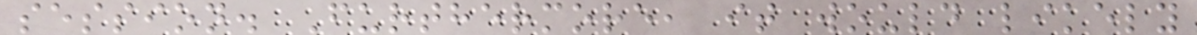session. Furthermore, it would likely
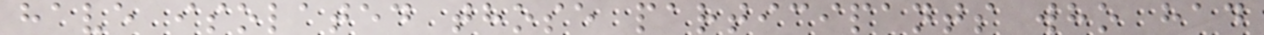have isolated those participants who had
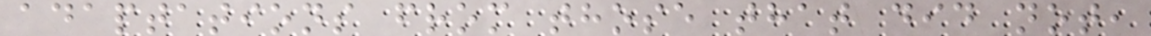adaptations from those that did not,
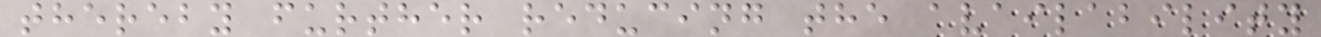thereby further reducing the availability
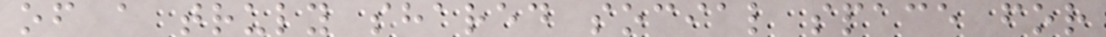of a truly shared social space for
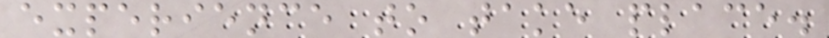experience to take place.
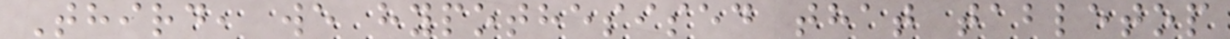Third, we hypothesised that tabletop
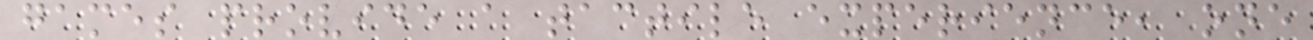games provide a tactile experience, one
